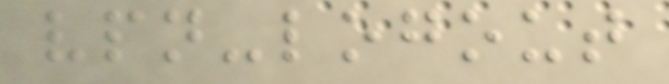vpn-logout
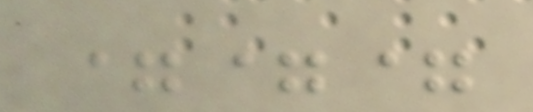===
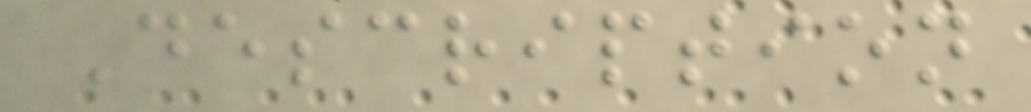Description
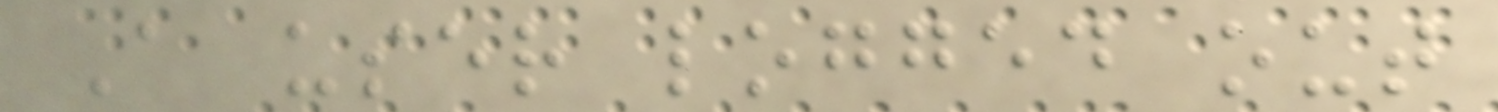A user logged out
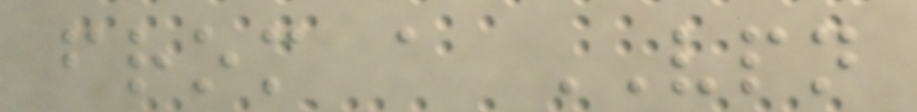from a VPN
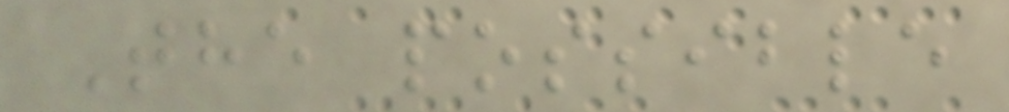The possible
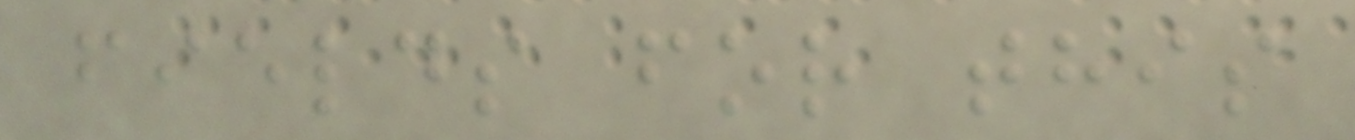fields for this
